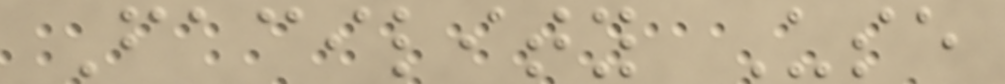Facility Use
